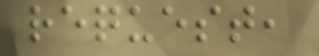request,
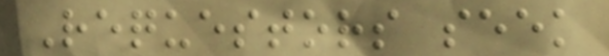Requestors seek
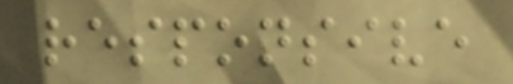responsive
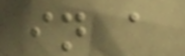in a
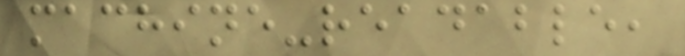machine-readable,
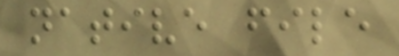native file
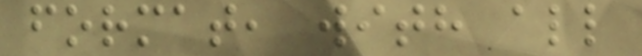format, with all
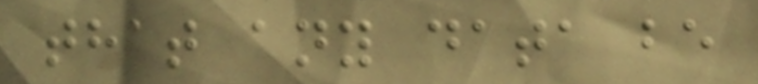that any data be
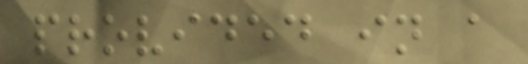provided in a
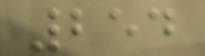254
